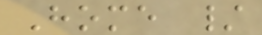Home /
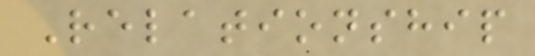Relationship
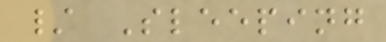/ Sleeping
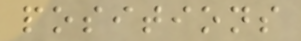positions
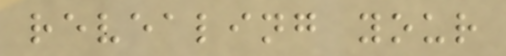revealing your
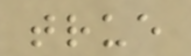true
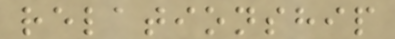relationship
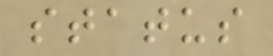status
